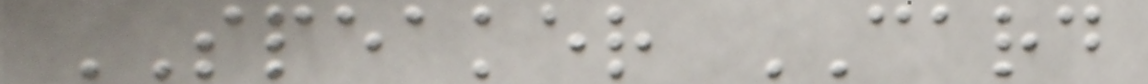SPEAKER CARD
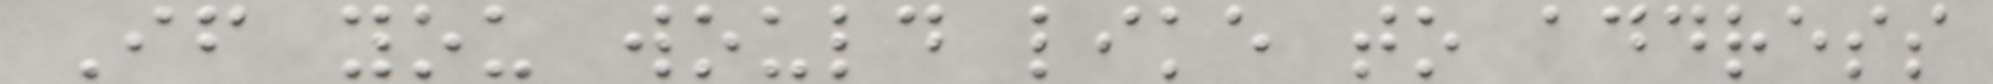If you would like to address
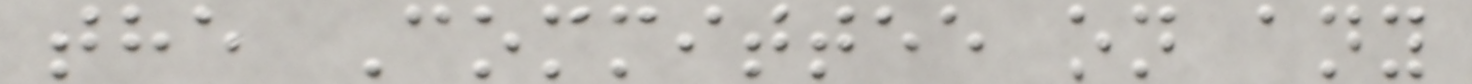the Committee on any
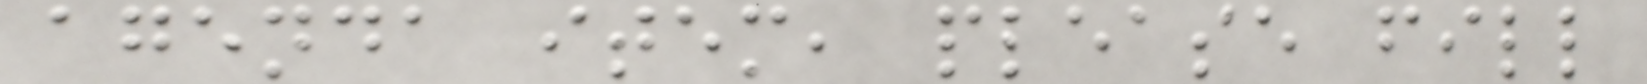agenda item, please fill
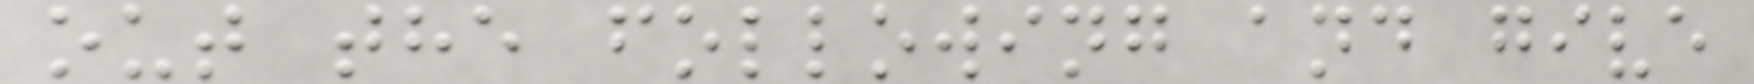out the following and give
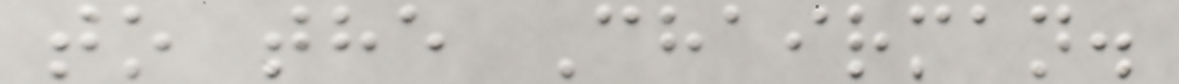to the Chairman.
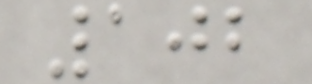102
